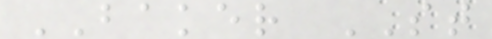BAKER ST
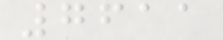7611
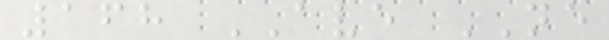168 AVE NE
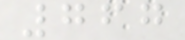767
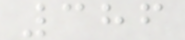386
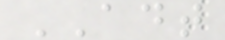ADT
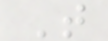T
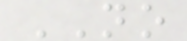NO
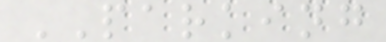PARKING
